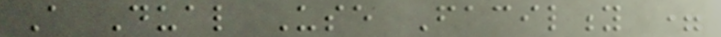A Dual Use Facility =
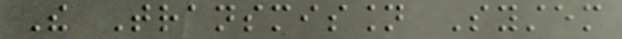The Transmission System
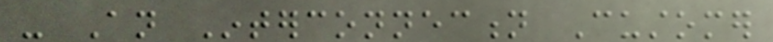- An Interconnection Customer
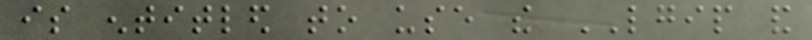is entitled to use the LGIP and
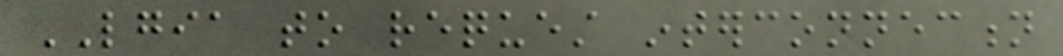LGIA to request interconnection
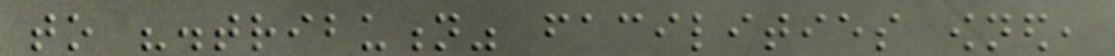to "distribution" facilities owned,
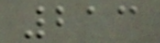213
